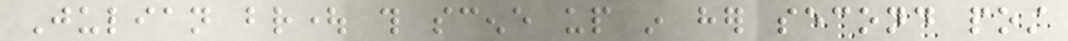Julian brought this scene up in her second post
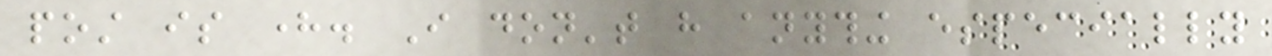post is here. I don't have anything especially
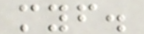myself.
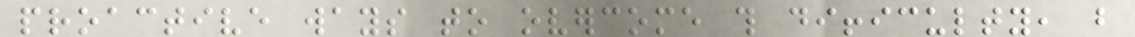proactive ways to overcome this difficulty, but
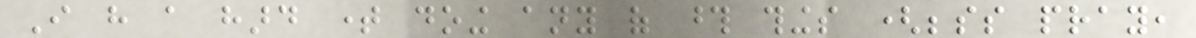I have a hard time doing any of those things (besides pray,
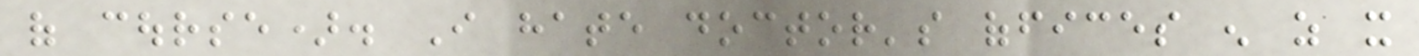of course). I hate doctor's offices enough as it
